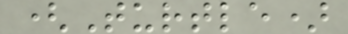(Turtle)
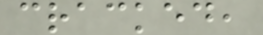cracked,
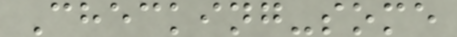Checking-some
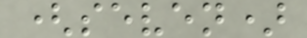(seven)
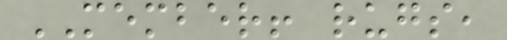MEMBER! rugs,
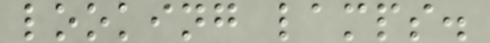looking lamps.
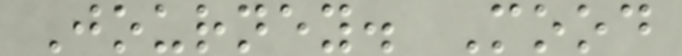Journey. Mood
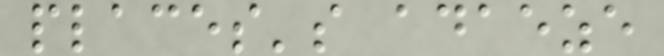places's adaeze
